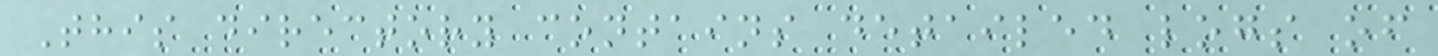This directory contains detailed logs of
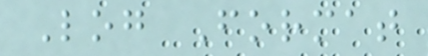Log Format
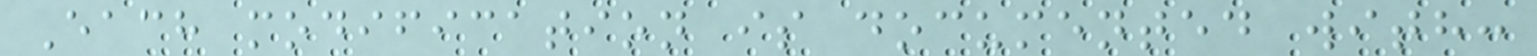Each modification is documented with:
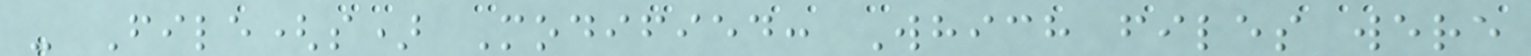- File(s) Modified: Which files were
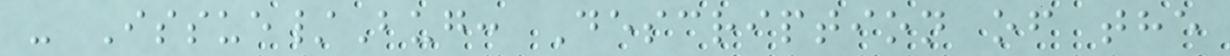- Issue/Bug: Description of the
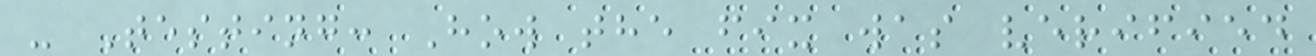- Testing: How the fix was verified
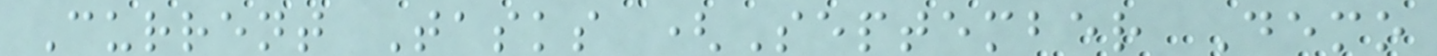Current Tasks (September Demo
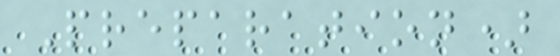Preparation)
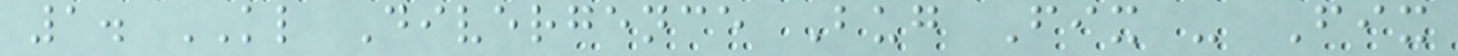1. KL Divergence Bug Fix - Fix
